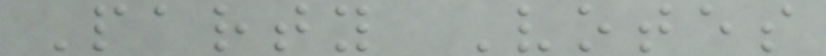Party Votes
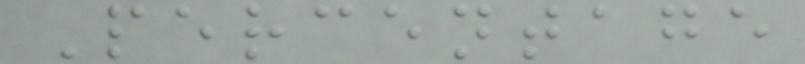Percentage
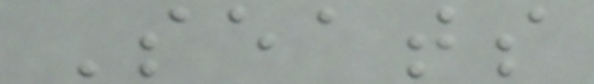Seats
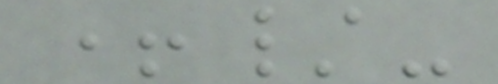+/-
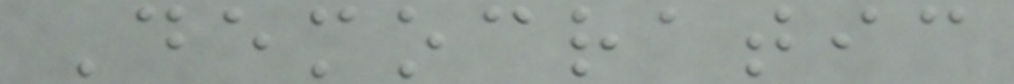Democratic
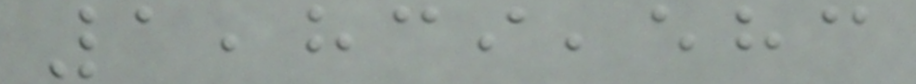1,839,583
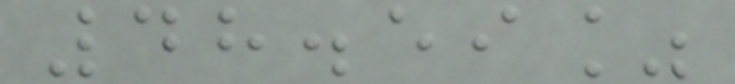48.59%
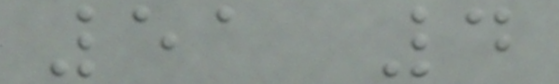51 4
